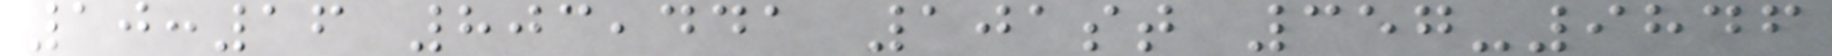10:16 803,441 101st 357-9846
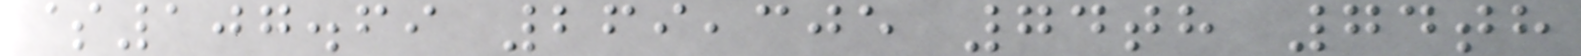$107.69 269,305 74th 74th
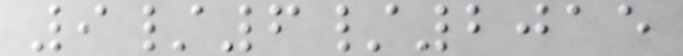9/6/2015
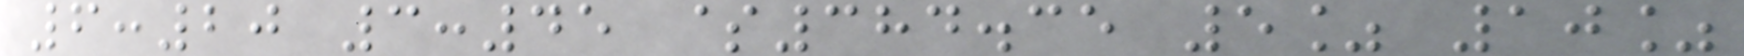6:20 3:45 $384.35 5% 10%
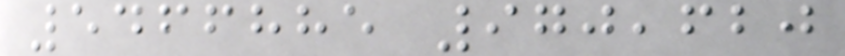5466885 970,620
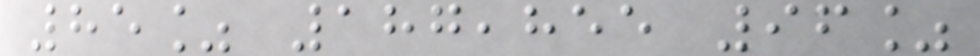85% 187,855 96%
